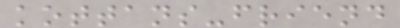kottans-friend
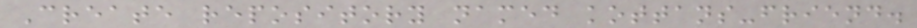Create repository named kottans-friend.
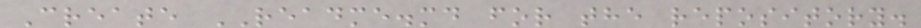Create README.md for the repository.
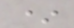*
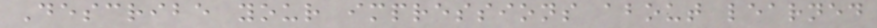Describe your impressions about learned
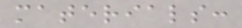materials:
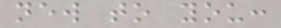new to you:
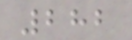282
